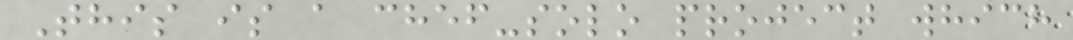This is a chef-solo project which
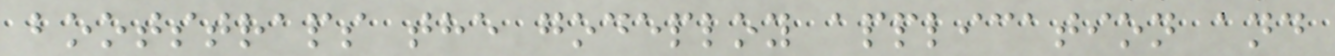bootstraps the godeploy application and
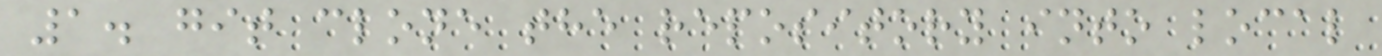1. git clone the repository into local
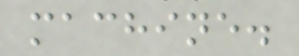machine.
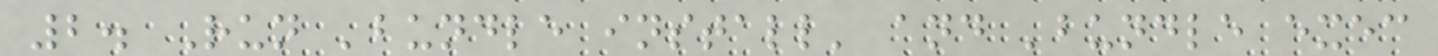2. Run 'bundle install' and 'bundle exec
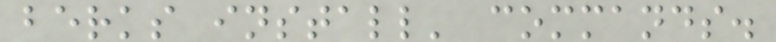berks install' commands.
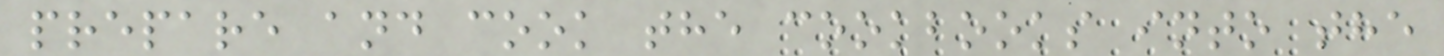prepare and cook the cookbooks into the
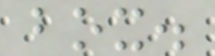box.
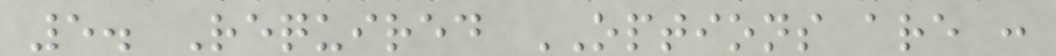5. Required OPTIONS are :
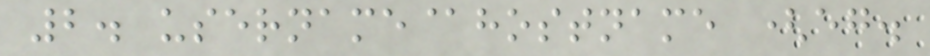2. username@hostname (eg.
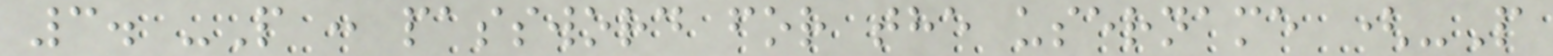3. -P : password for the username (-P
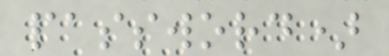password)
